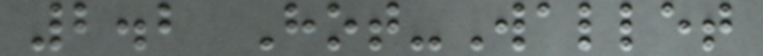2.2 Hot-Wallet
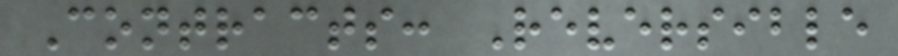Contracts: Reversible
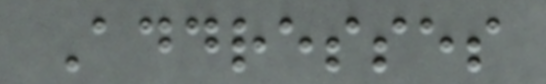Addresses
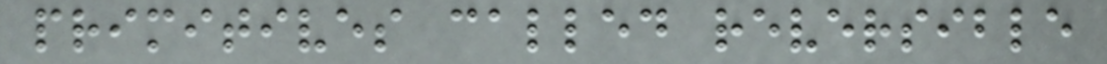primitives called reversible
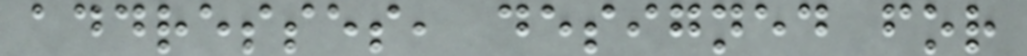addresses, designed for
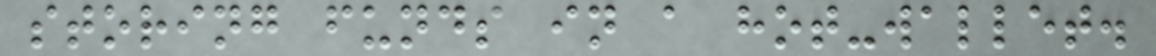storing funds in a hot-wallet.
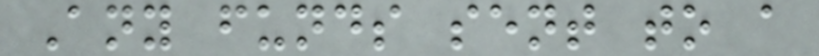Any funds sent to a
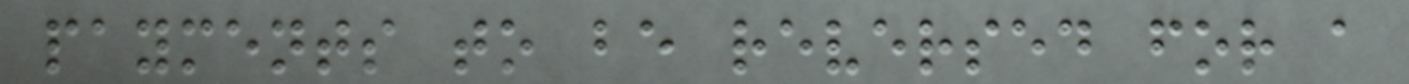payments to be reversed for a
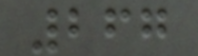267
